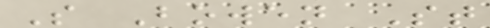S Bowen St
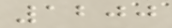1200
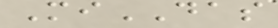MiDAS
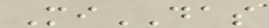MiDAS
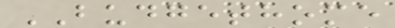BUDGETHOME
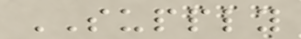SUPPLY
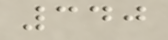340
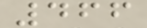466
